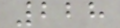228
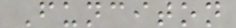Funciton
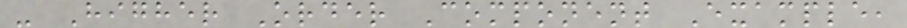- Higher Order Component Example,
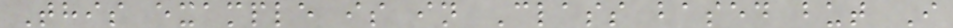This example is in Class based but I
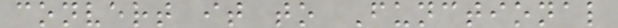convert it to Functional
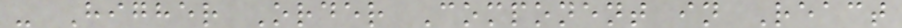- Higher Order Component in React
